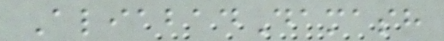AliabadDamash
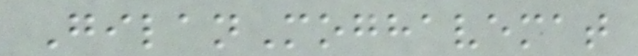GilanMoghavemat
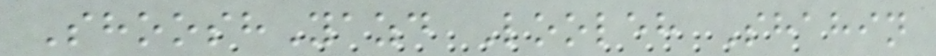ShooshYazd Looleh Shahin
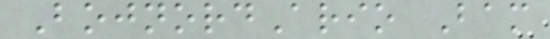BojnordArio Bam
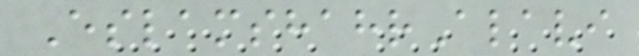EslamshahrAlavi
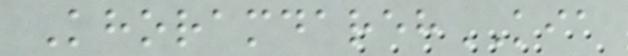KhoramdarehKIA
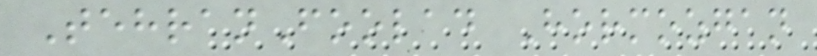TehranFoolad Hormozgan
